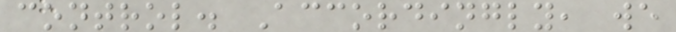control. Accordingly, we
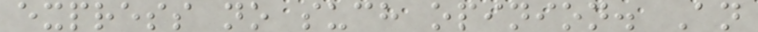express no such opinion. An
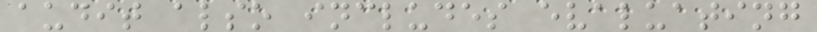audit also includes evaluating
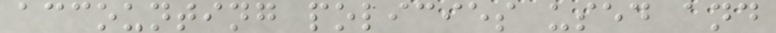accounting policies used and
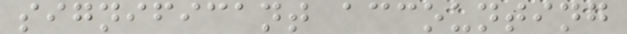significant accounting
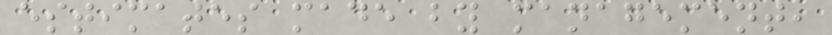estimates made by management,
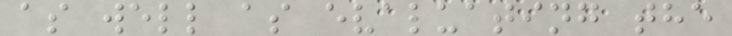as well as evaluating the
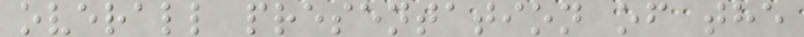overall presentation of the
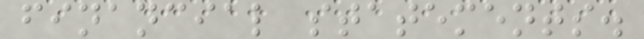financial statements.
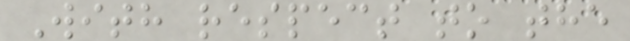With respect to the
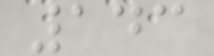143
